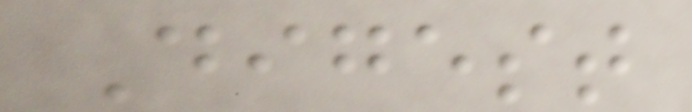Digest
